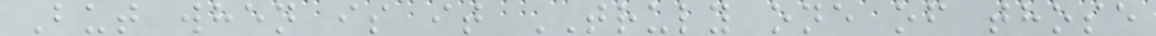But when is it TRULY one of those
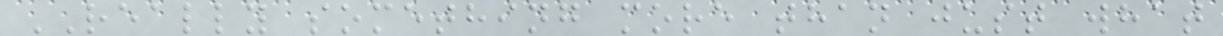REALLY something more than just what
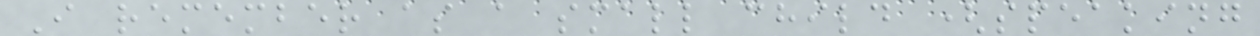I remember as a small child (speaking
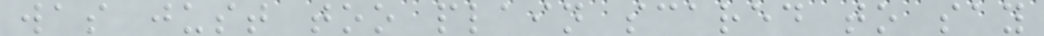was just too plain scared to say
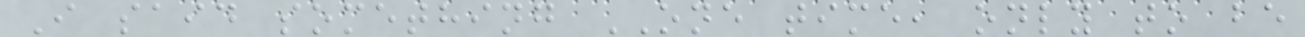I said something ONE time, only to be
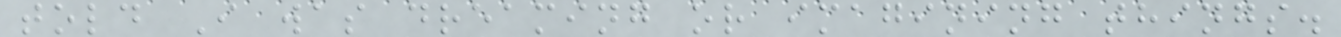told I was dreaming or imagining things.
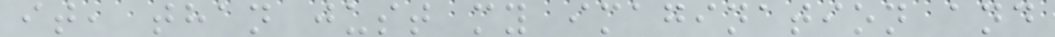it, than just my imagination and
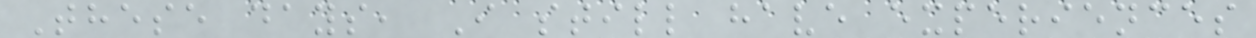These days, I still have experiences
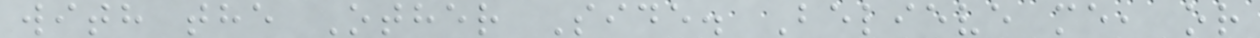with the Other Side. Believe me, or
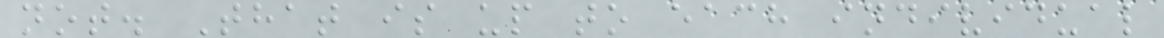not. That is up to each individual
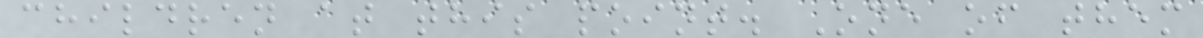children at this point. One of them
